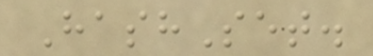HashSet.
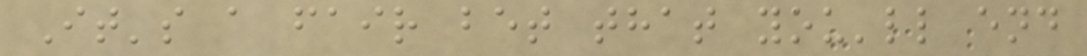It's a fair bet that you'll end
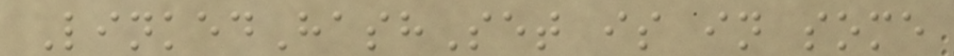LinkedHashSet is in some
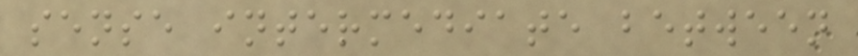sense intermediate between
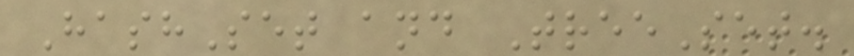HashSet and TreeSet.
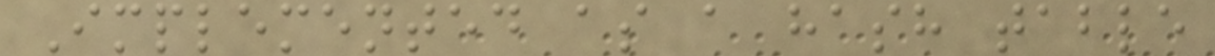Implemented as a hash table
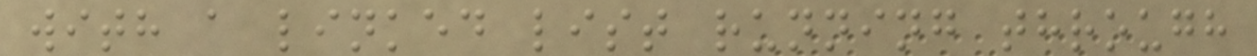with a linked list running through
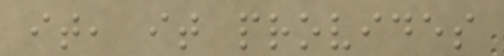it, it provides
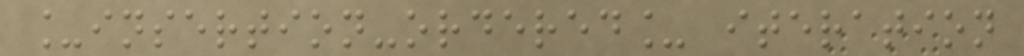_insertion-ordered_ iteration
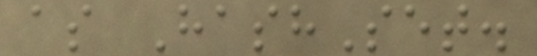as HashSet.
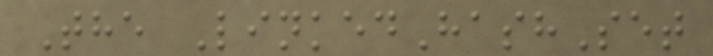The LinkedHashSet
